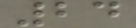24
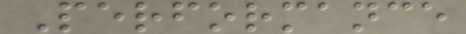Performance
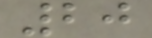20
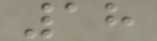18
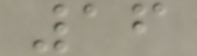16
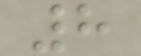8
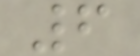6
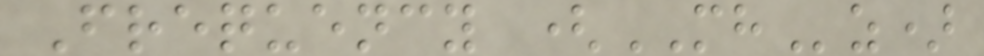Frequency (MHz)
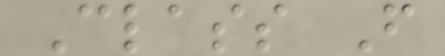Class F
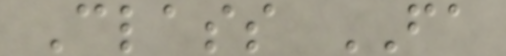Class FA
